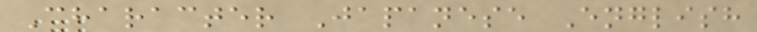Character Japanese English
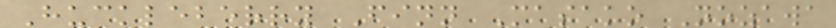Huckleberry Finn Masako Nozawa
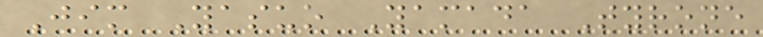Jim Yasuo Yamada Tyrone
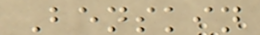Benskin
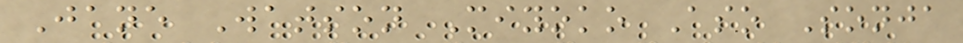Jane Watson Miyoko Aso Sonja
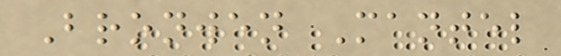Bronwen Mantel
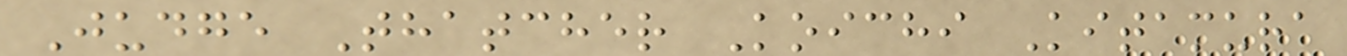Judge Thatcher Koichi Kitamura
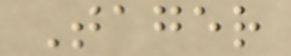Tager
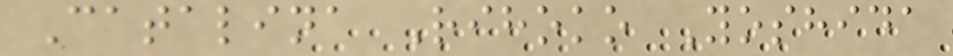Catalina Rihoko Yoshida
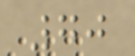70
